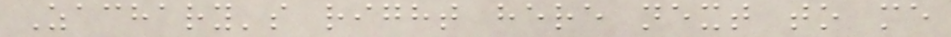Zachary's right here next to me
